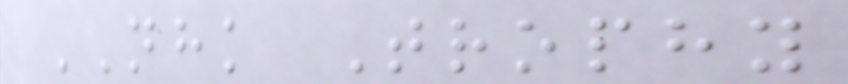NHK Trophy
